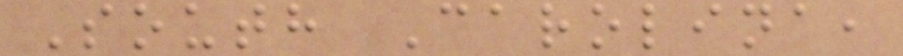South Carolina,
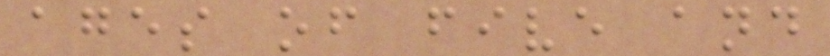ages of five and
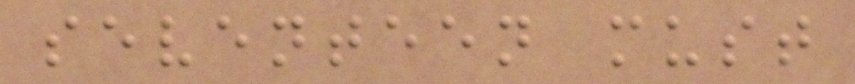seventeen must
